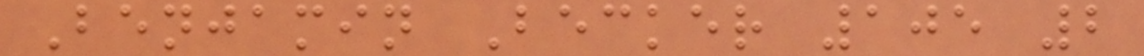Benjamin Becker 105 2
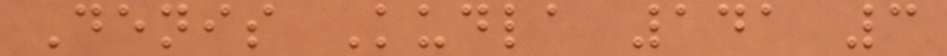Denis Kudla 141 3
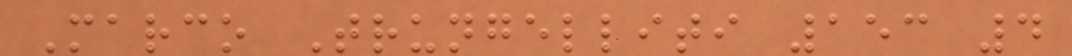Marco Trungelliti 153 4
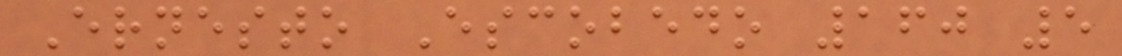Ernesto Escobedo 160 5
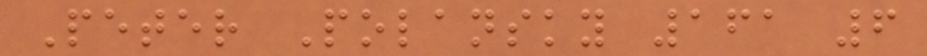Peter Polansky 161 6
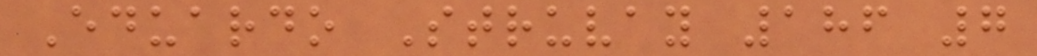Eduardo Struvay 186 7
